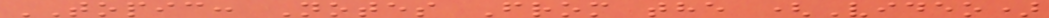TOPIC: Notes From the (Video)
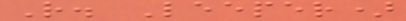R. Leeper)
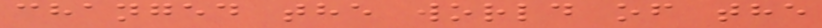changed the world of the
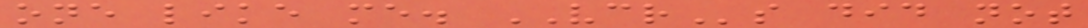one like me. VCRs did not
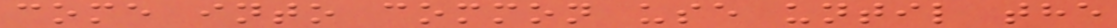come into common use until the
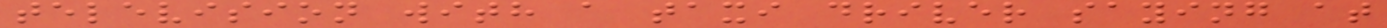television with a taxi driver saying at
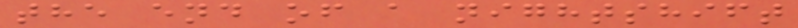the end of a nightshift
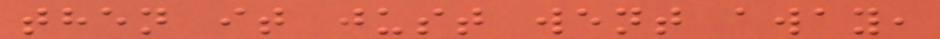then it just went away,
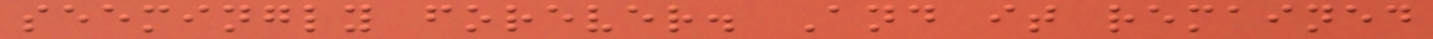seemingly forever. And it remained
